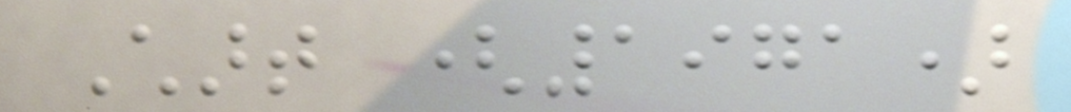Chart (1971)
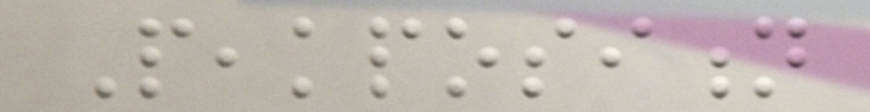Peakposition
